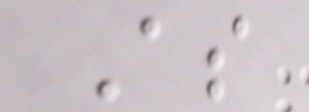As
